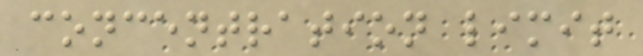concentration limit
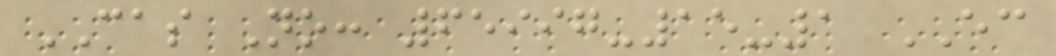CAS No: 65997-15-1 EC
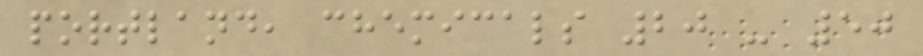portland, chemicals 20 - 50
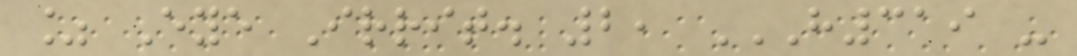% Eye Irrit. 2, H319 -
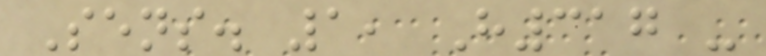Sens. 1, H317 -
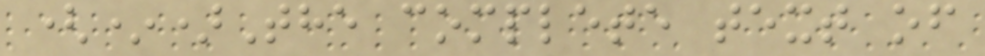(*)The complete text of
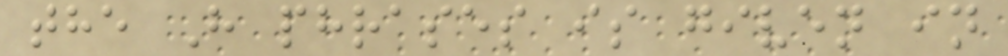the H phrases is given in
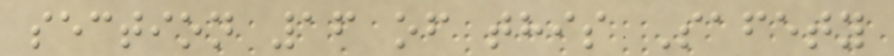section 16 of this Safety
